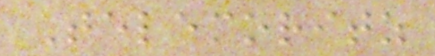Telemoritz
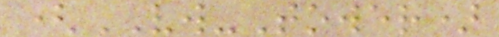(VW-Tower)
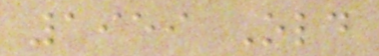1959 Old
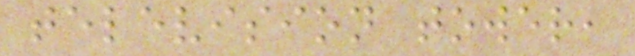television tower,
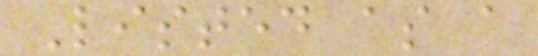Listed as a
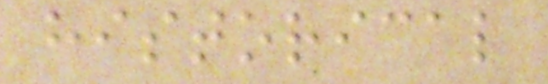historical
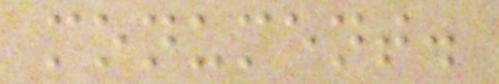monument.
